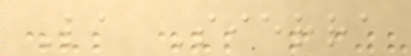La Sierra
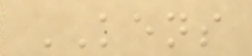KENS
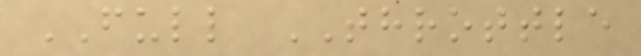FULL THROTTLE
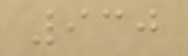930
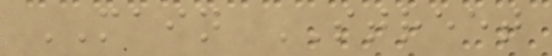MAIN STREET
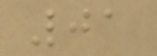01
